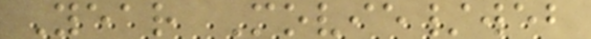Year Movie/web
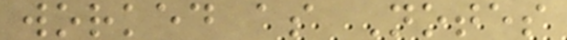worked as Notes
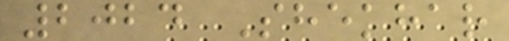2024 Shekhar
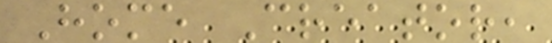Home Creator,
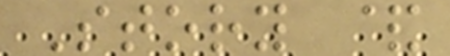Story &
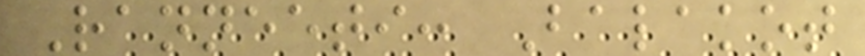Ranneeti: Balakot
